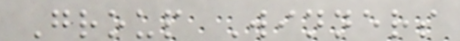Group Winners
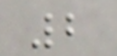2
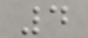4
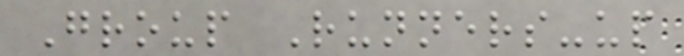Group Runners-up
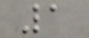1
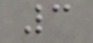3
